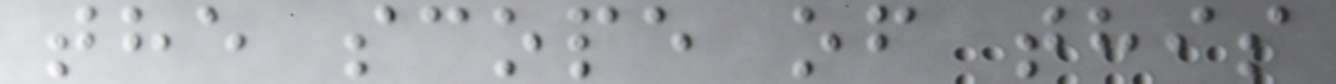the scope of this
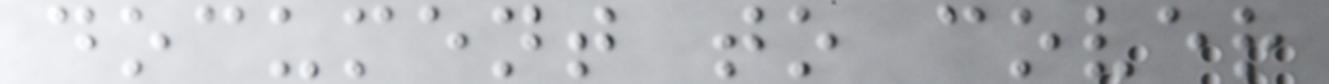document to cover
